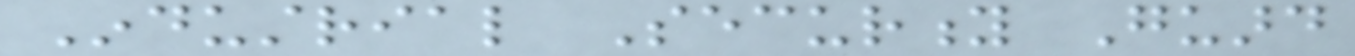Industrial Security Guard
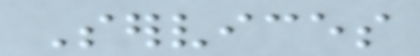Services
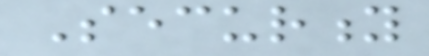Security
